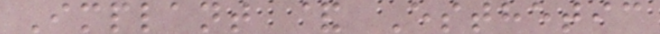Implant & Esthetic
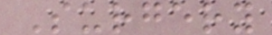Surgery
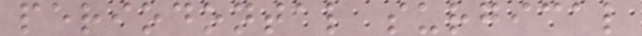periodontal surgical
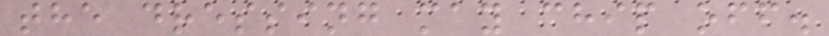the dressing may chip off.
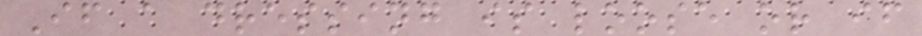If a dressing is loose or if
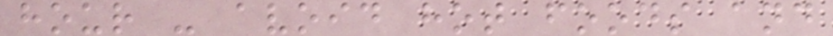hour - avoid hot foods and
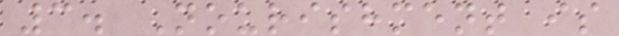3. Nourishment is
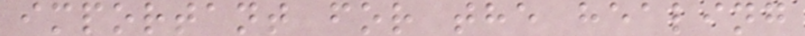important for the healing
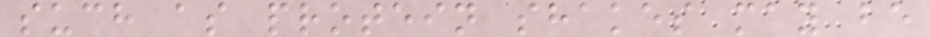such as protein shakes may be
